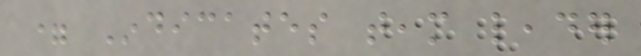= Indicates team leader
